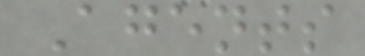Agents
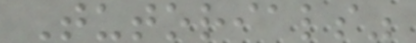Tutorials"
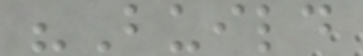"Build
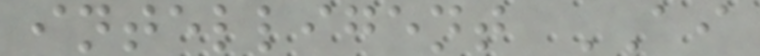intelligent AI
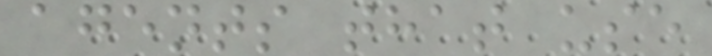agents that use
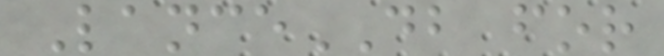LanceDB for
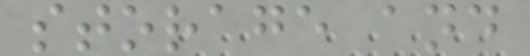storage and
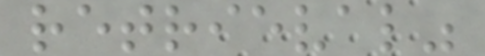retrieval"
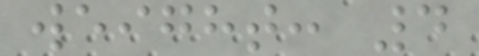weight: 4
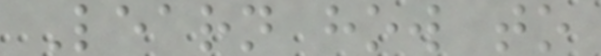Learn how to
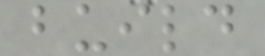build
